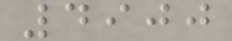4900
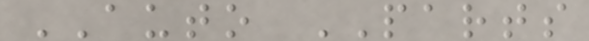AUTO PARTS
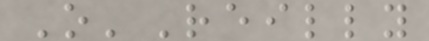O'Reilly
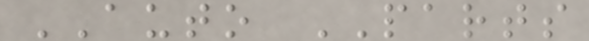AUTO PARTS
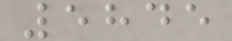5845
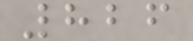826
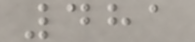481
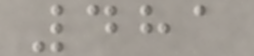481
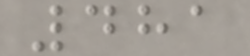481
